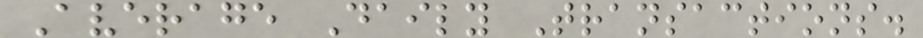Average Daily Transactions.
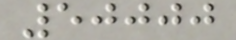50000
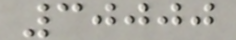30000
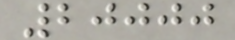20000
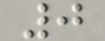0
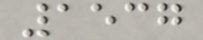1537
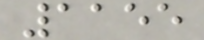1155
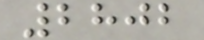2802
